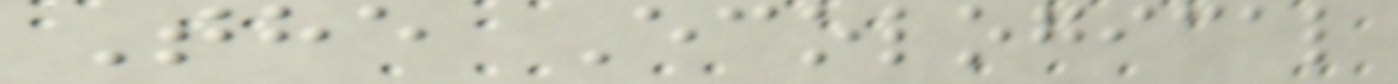The Ecological
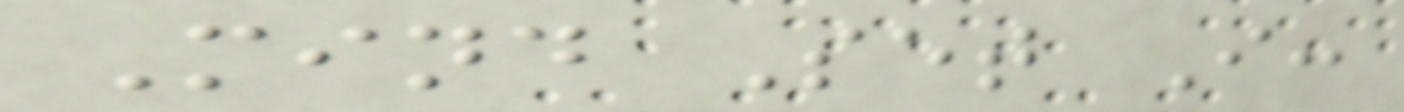Mind Set I:
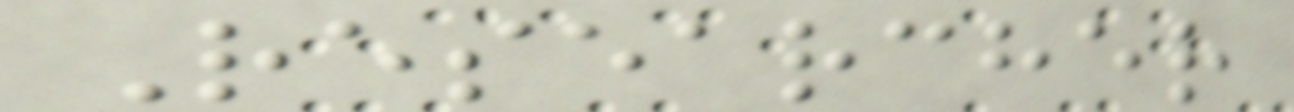Researcher
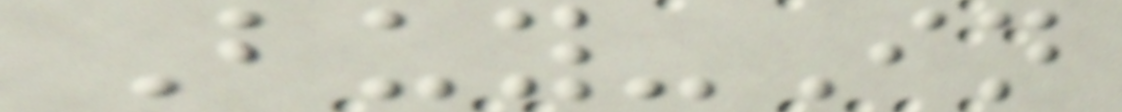Buy-In
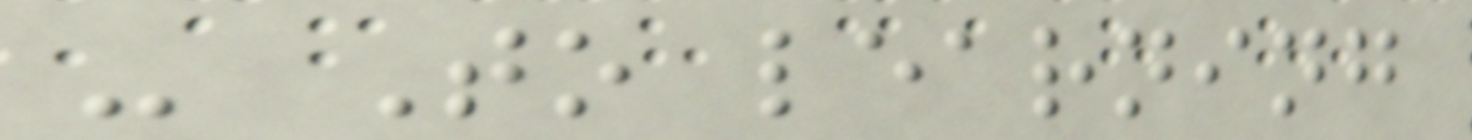- To learning
